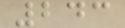243
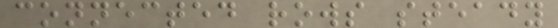connected rows steady
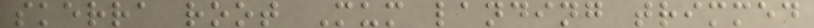skerra root Mum landing trimmed
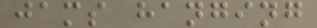jams hanging
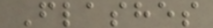Flashes
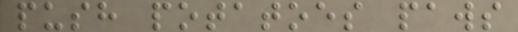push potatoes paws
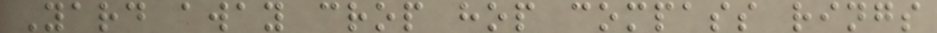Yard away crop hop compass rings
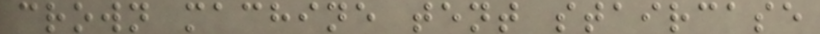crown machine tent staircase
